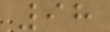98
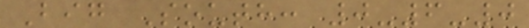Big South: 0-6-0
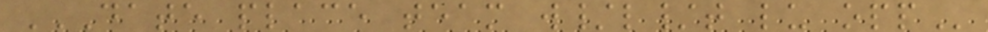DATE PLACE TEAM W/L/T LU OPP
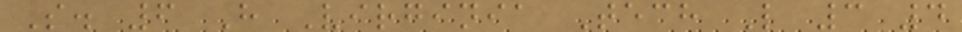S. 6 H Virginia Tech L 3 4
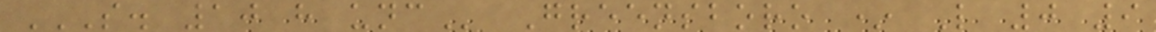S. 10 H UNC Greensboro * L 0 9
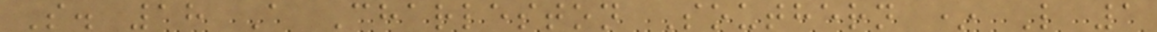S. 18 A Charleston Southern * L 1
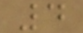4
